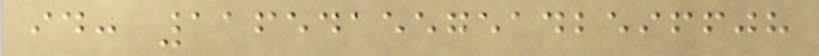id: 1165415575142596608
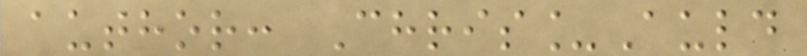author: Chris_Auld
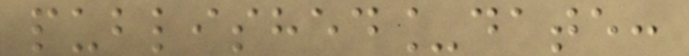published_date:
